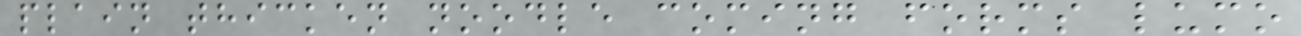plain thicken noodle coming forms lumo
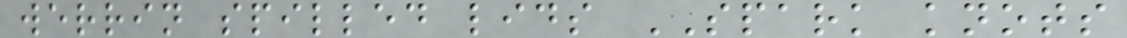werrin spilled lids SPARK knots
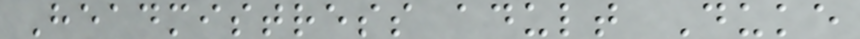Headmistress adult Duke
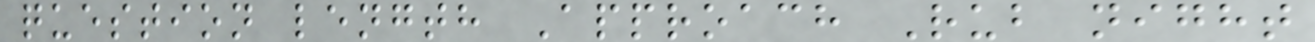question length Approach Rub night
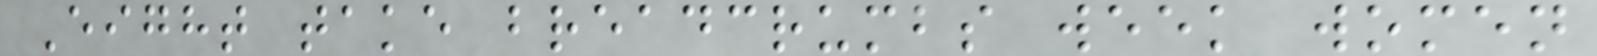Eight take breadcrumbs week women
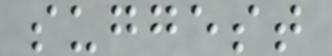suggest
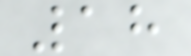18
